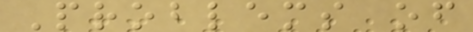Problems of
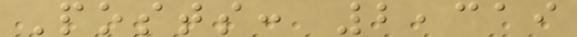Posts: 2,319
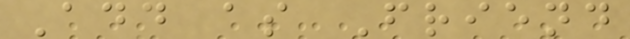Add as Friend
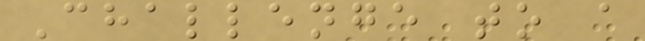Challenge to a
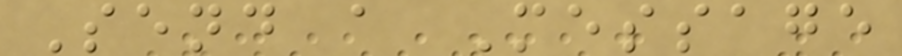Send a Message
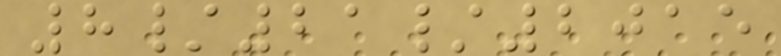8/21/2015
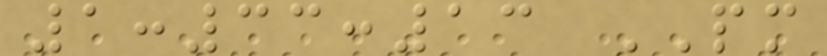1:33:13 PM
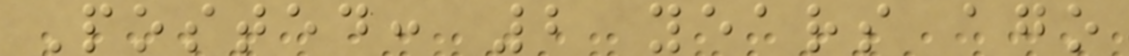Posted: 2 years ago
